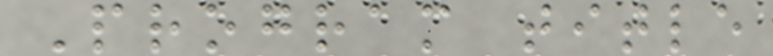Program title
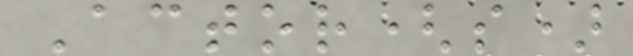Actor(s)
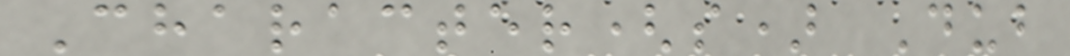Character(s) Dub
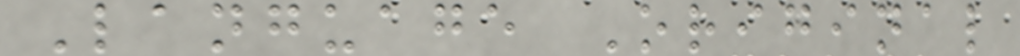Language Original
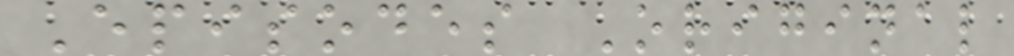Episodes Original
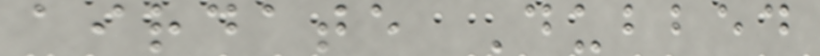airdate Dubbed
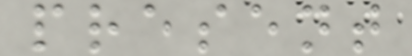present
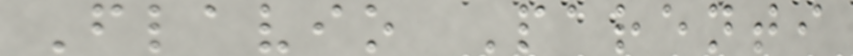Flavio Parenti
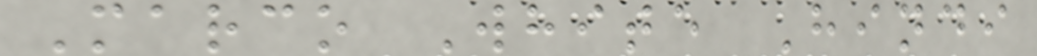Marco White Hindi
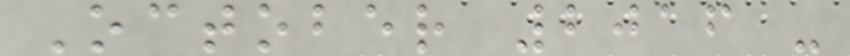October 2016 -
